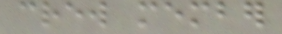crew member
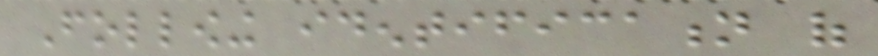Following identification of
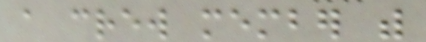a crew member with
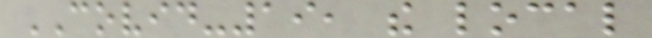COVID-19, the local
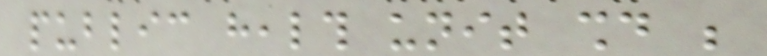public health unit should be
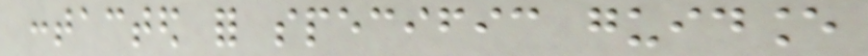contacted for specific guidance
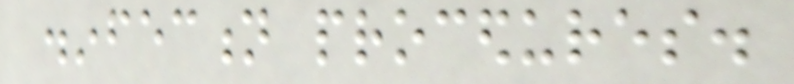disinfection procedures.
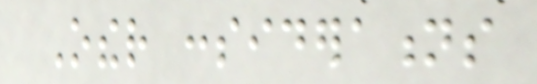Other considerations
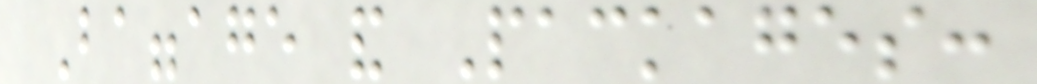Baggage and Packages:
